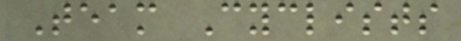Team Cyclists
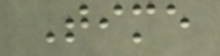Time
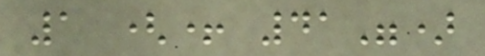1 (+ 41")
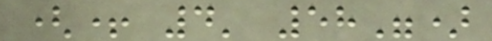(+ 4' 58")
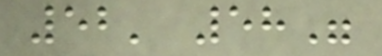52' 58"
